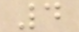4
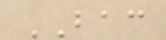BAC
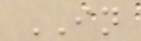IN
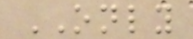ONLY
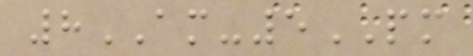8AM-5PM
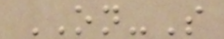ON-S
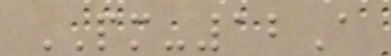PM-12A
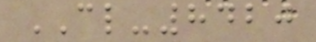CL-8420
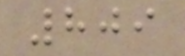809
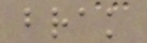brak
